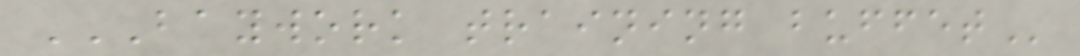BAYWORK TRAINING BUFFET
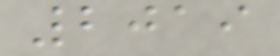2019
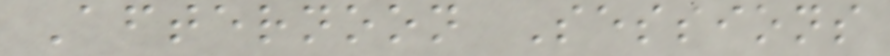Afternoon Sessions
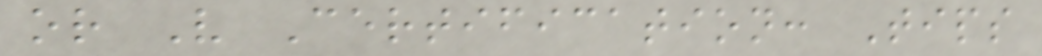or V Certification: Tips
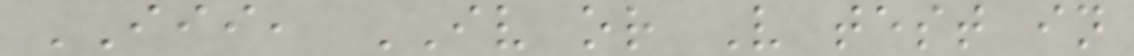III, IV or V test in
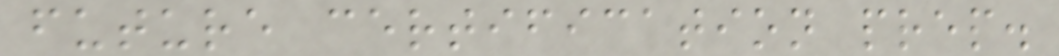future certification prep.
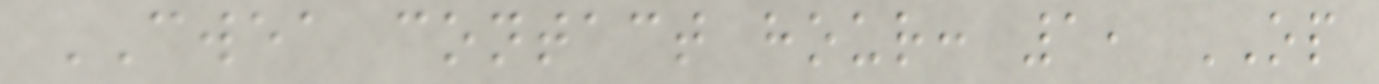CWEA contact hour: 1, OP
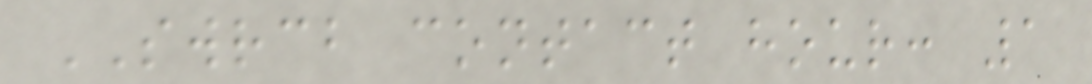SWRCB contact hour: 1
